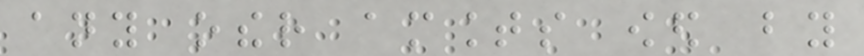any other amounts owed by
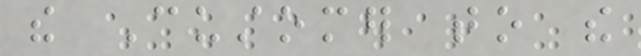the Customer to the
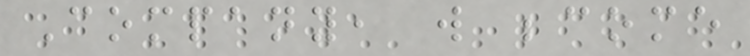Company, will become
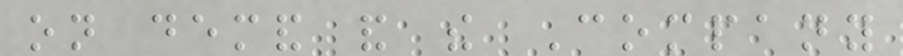on demand and the Company
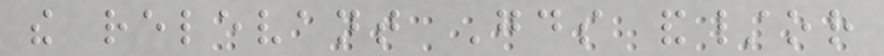the relevant Goods and/or
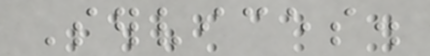Services.
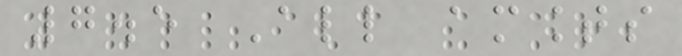7.5 All amounts
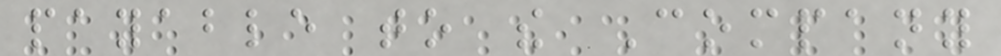payable to the Company
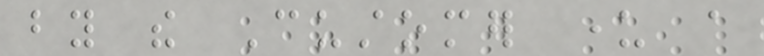by the Customer under a
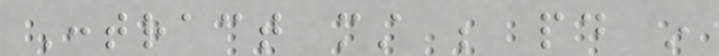Contract must be paid in
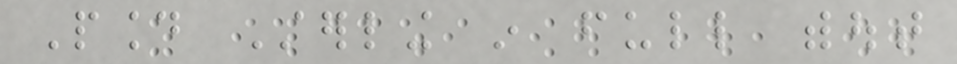Pound Sterling in full without
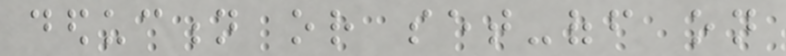deduction or set-off on
